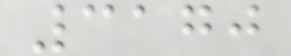3170
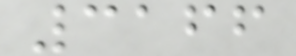3166
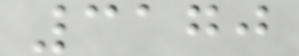3170
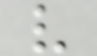v
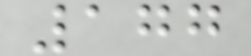177
